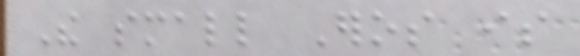The small Eros is
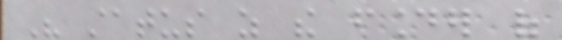His status as the founder of
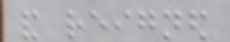and reigned
